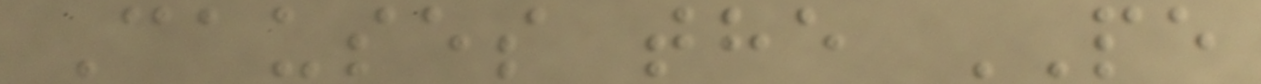Causes the PE
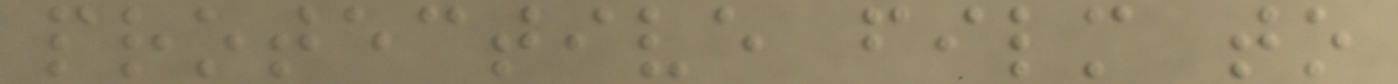protective film to
